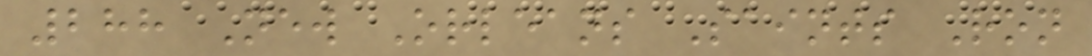288 New Orleans Saints Ron
